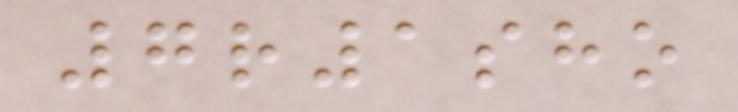7r1sho
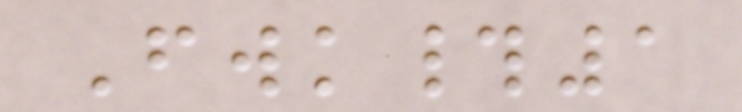Fwk#1
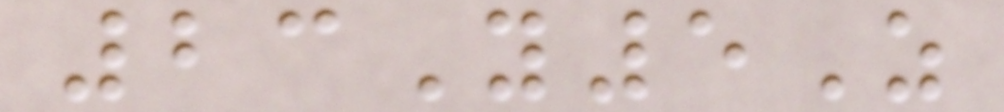23Y5Z
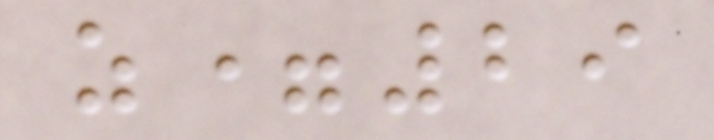z=29
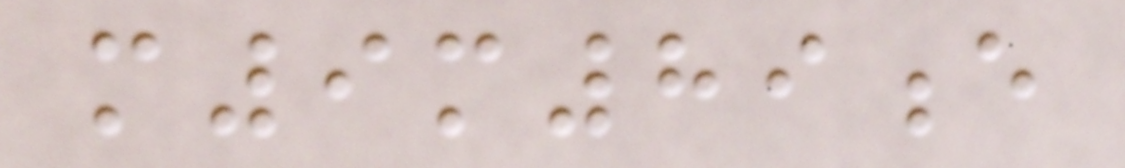m9m89e
